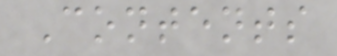Contents
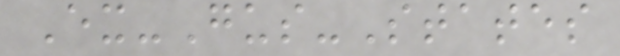Ex-Gus-States
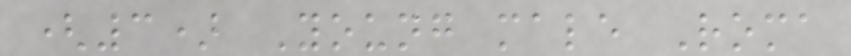(3) Young male Roma
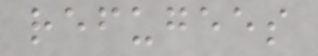refugees
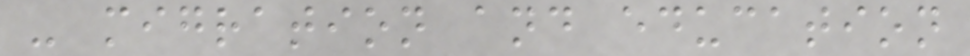- migration and education
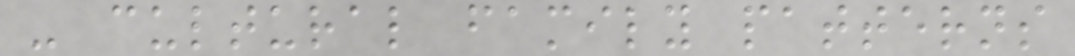- cultural family patterns
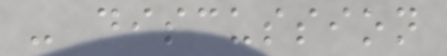- discussion
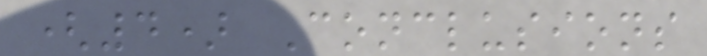(4) Conclusions
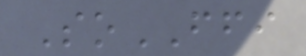SoFFI
